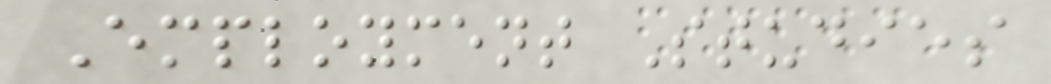Employment Studies
